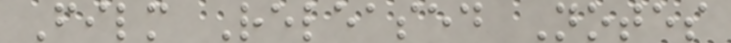Film Released Notes
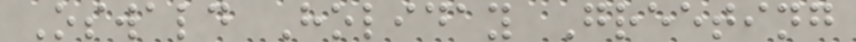Oswald Holiday Greeting
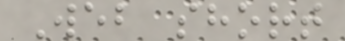Web short
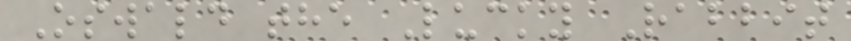Oswald the Lucky Rabbit
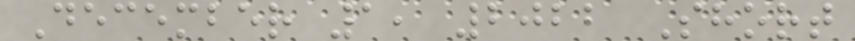December 1, 2022 Short
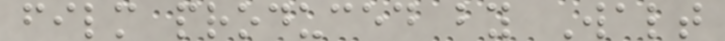film produced by Walt
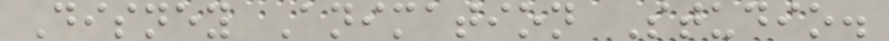Disney Animation Studio.
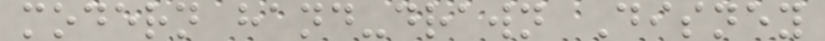modern hand-drawn Disney
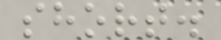short.
